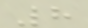8
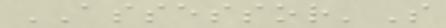ASSESSOR'S
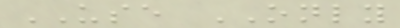USE ONLY
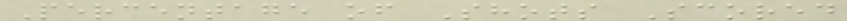Percentage of Shots Scored
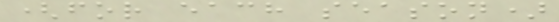(for each season)
